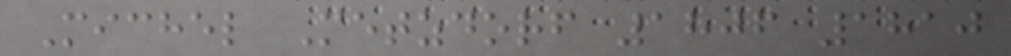Michel Metzdorf 1806 1810
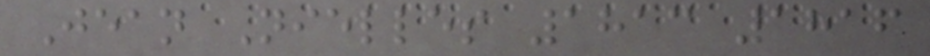Jean Nielles 1813 1816
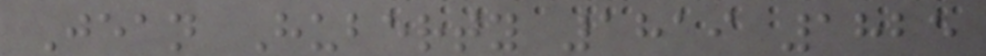Jean Huberty 1819 1825
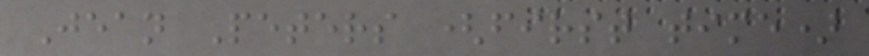Jean Peters (first time)
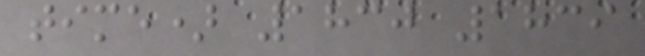time) 1830 1839
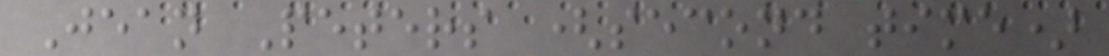Jean Peters (second time)
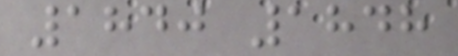1840 1848
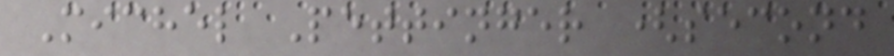Michel Pettinger (second
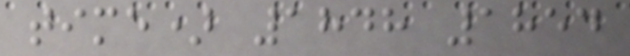time) 1848 1854
